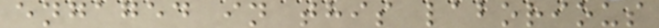engaged in this laborious
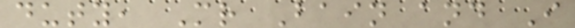duty, Mr Bain and I
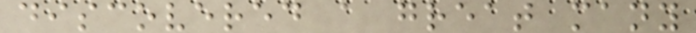discovered a great many
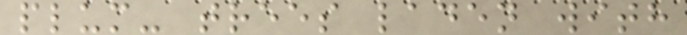plum- trees laden with
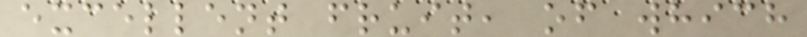excellent fruit, of which
